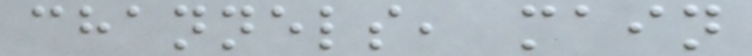channels, main
